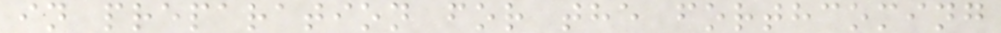in preparation for the forthcoming
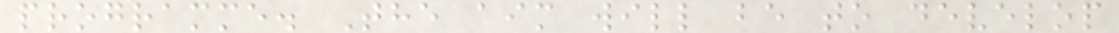programme. The aim will be to develop
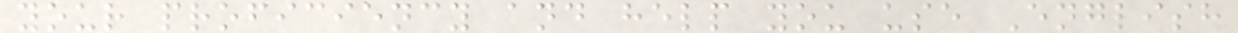your proficiency and help you use English
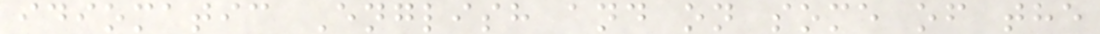idiomatic English and on some of the
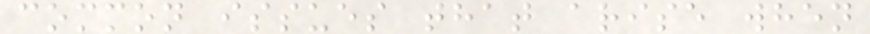common issues that arise when
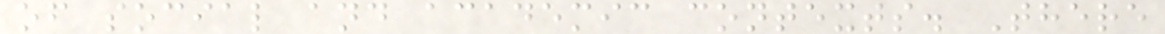of social and academic contexts. There
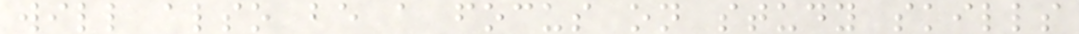will also be a focus on study skills
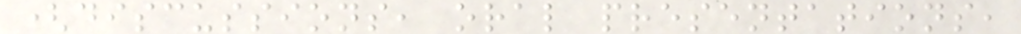(discussions, oral presentations,
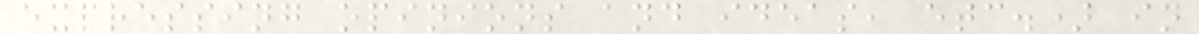expressing opinions and ideas, etc.) in
